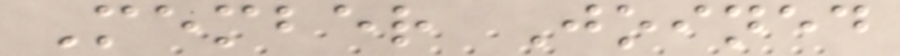Member Joined
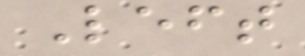Left
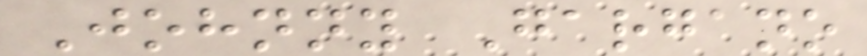Johnny Gargano
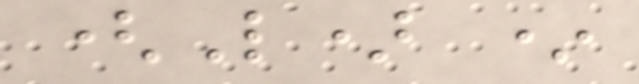(L) *
